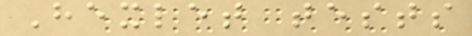Hexlet tests
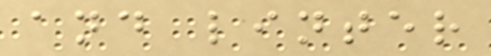and linter
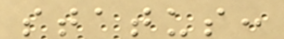status:
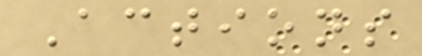Actions
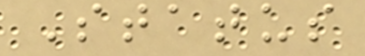Status
